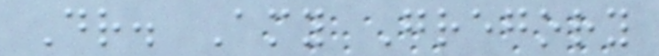Dr. Amy Gregory
